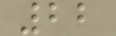22
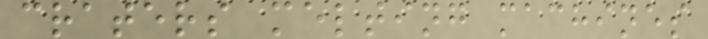craters melting machines
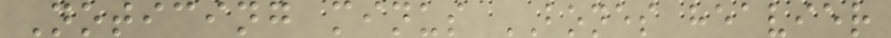Noticing minus BONES heavier
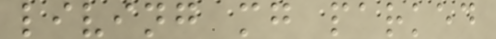living mg parked
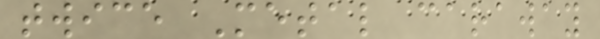twice Metal caraway
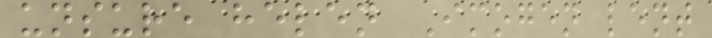unsure helen Imogen lent
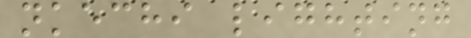nkechi lighting
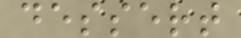dessert
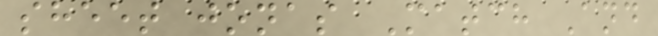sheet jonas Match And
